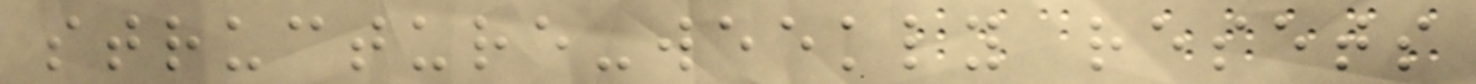structure-weekly resets
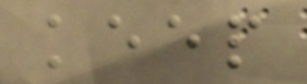keep
